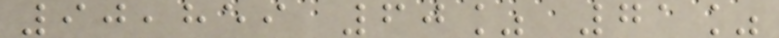90,859 60% 71%
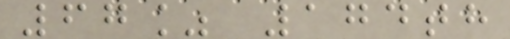67% 174th
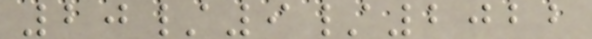20/9/2022
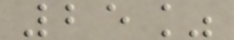25%
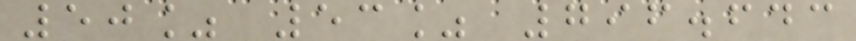50% 53% 796.643
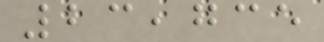23,735
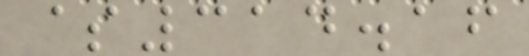$314.16
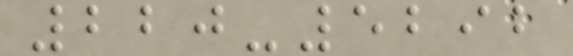220-5292
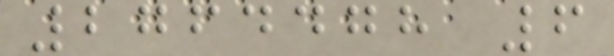2764478 6
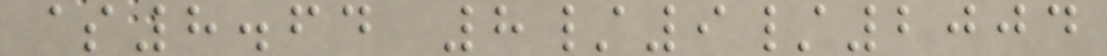$8.64 8/9/2004
